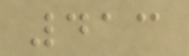413
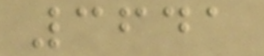3641
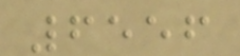6556
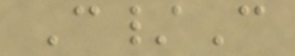C/C
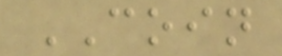COIN
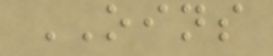OINS
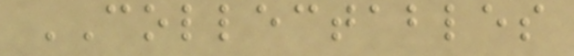COLLECTABLES
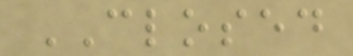CLOSED
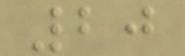20
